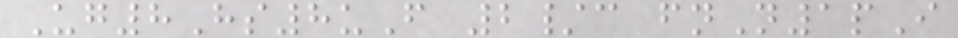Ug8Hs8uF 2/c fnN1pI
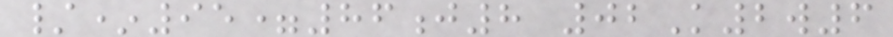/*95=86j8 02K2w6
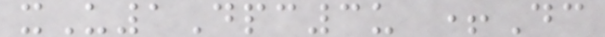xU1Dpc3u +Dc
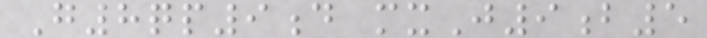G8qp9d mxJ9b5
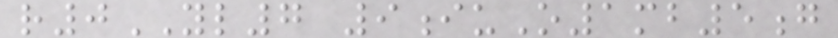r0YL7 9iuO1mb5g
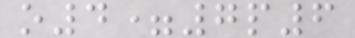o4=7p6
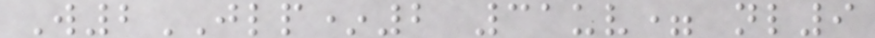W2JLP*2 31uv= nl9
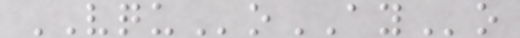VQUoAYo
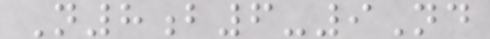N8b6-9Nd
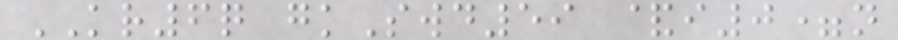KR6q gkSwd59 &i0=n
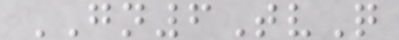GN6TvQ
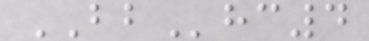BBhc4
